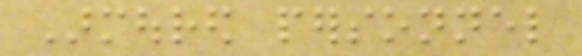Armoured personnel
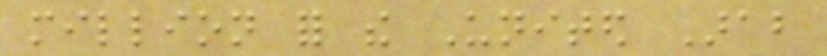million for the United Arab
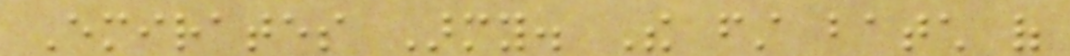Emirates Army. The first batch of
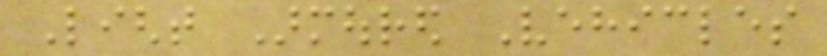Light Armoured Vehicles
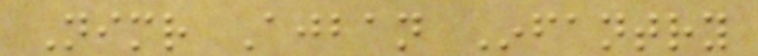Nimr Ajban Infantry
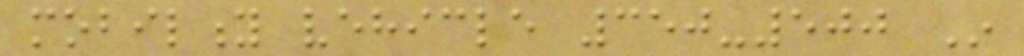mobility vehicle 350-500 In
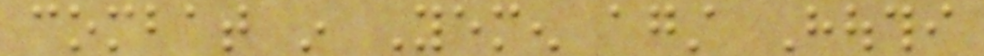combat in Yemen against Houthi
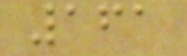161
